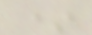*
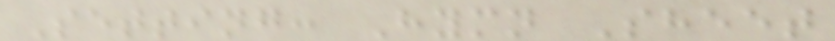Setting: Hymn Sheet
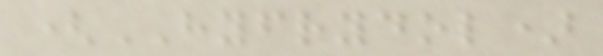(HYFRYDOL)
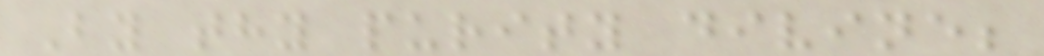By thy purity divine;
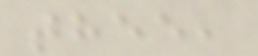thee,
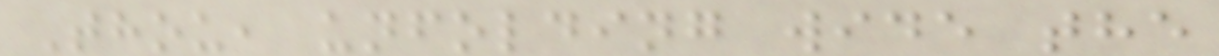Thou, unfolding wide the
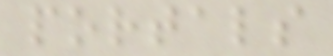portals
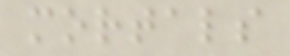mortals
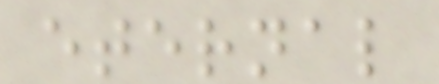eternal
